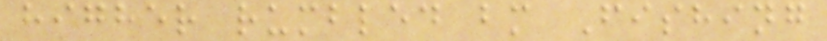higher rumbled bm Fishing
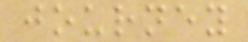journey
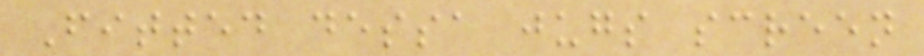Fitted dessa jugs screen
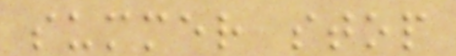summer stop
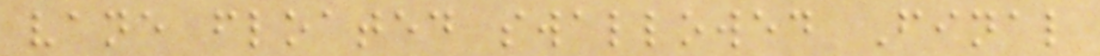vane floated swallowed Final
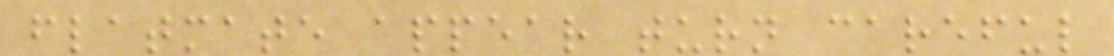flatmate appear turn careful
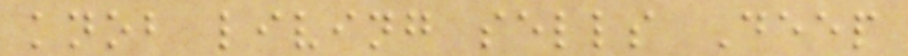knob living sells Deep
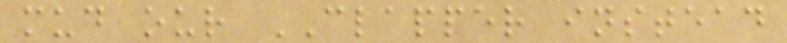mud our CLAPPER instead
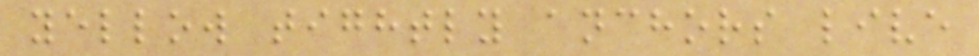yellow tightly anchors live
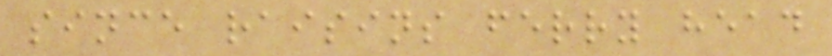since raisins ferry head
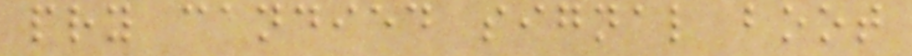pry candied signal boot
